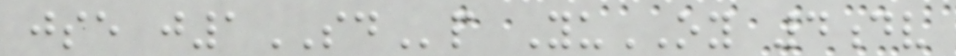jse j1SDp YuOY 4dv
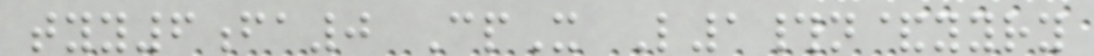tyy6fa0 CpX L1#n&yyry
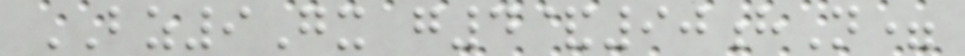BZ9Gx g4&90hN=
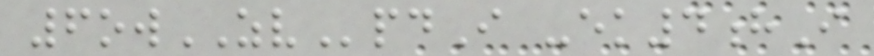6owZVpdI -ek4hI
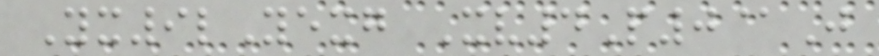Yx9lYexg Xv4P0@J
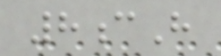8cH
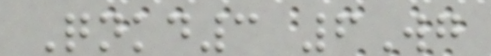Qnkd3 6Wg
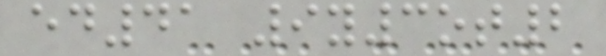ed41 9y3ot2
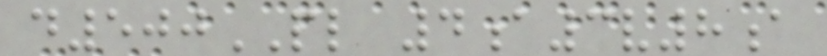d500PL 4a3v8a
